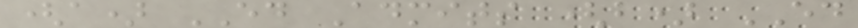(a) ED Admits (b) ED
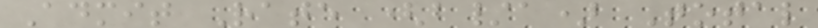Admit Rate (b/a) Total
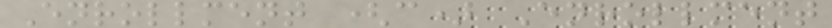Enrollment (c) Enrollment
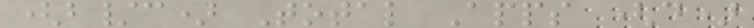(b/c) Total Apps (d)
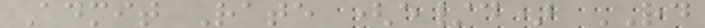Admit Rate (e/d) RD
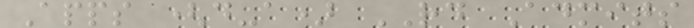Apps (d-a) RD Admits
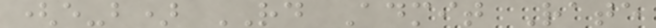(e-b) RD Admit Rate
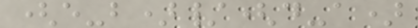(e-b)/(d-a)
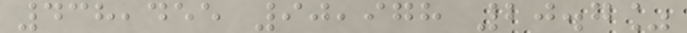438,455 90,978 20.7%
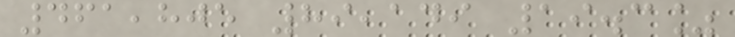461,805 89,149 19.3%
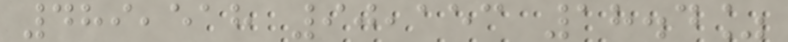489,518 90,153 18.4%
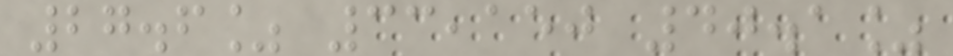27.6% 33,150 40.1%
